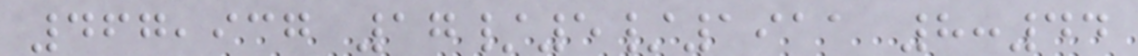467,937 17/5/1911 8:44
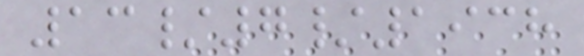13/7/1938
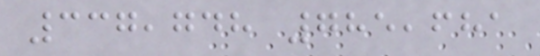337,748 785,681
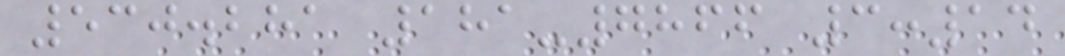530.281 181-7866 3:14
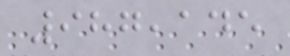987,145
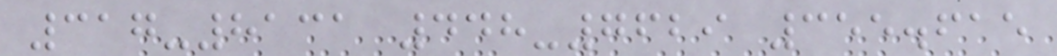317-8131 448-7629 355.615
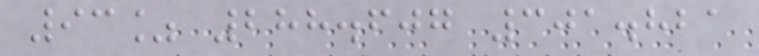93% 288.607 301.821
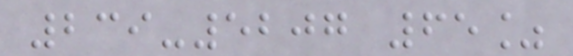239-5207 65%
